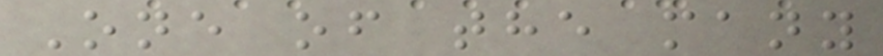One of the many
